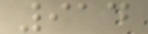914
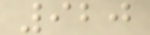920
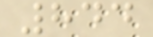844
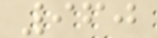960
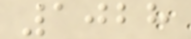1028
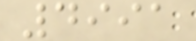4991
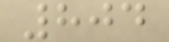804
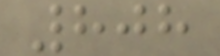808
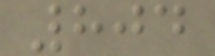804
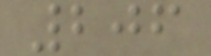206
